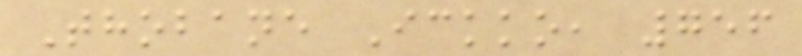Thobane Ickko, 756
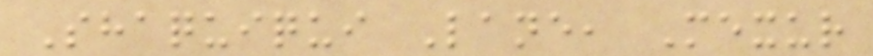Shaquiqui Lane, Mexur
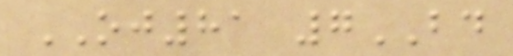OJ81 7BD
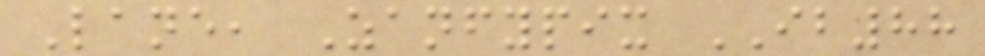Lane, Zanfypix IB88
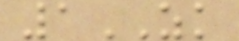1ZK
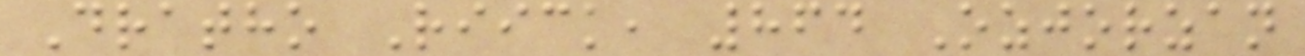Dratho Riick, 864 Ozjorzan
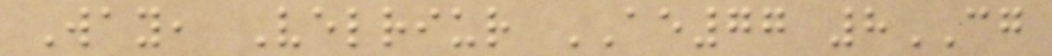Way, Velriur AE77 8CG
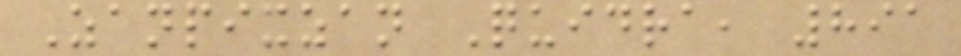Zanpixzan Quidra, 891
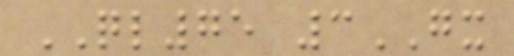QL75 3GX
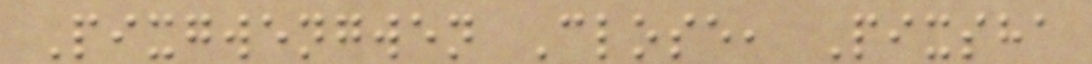Pixgwengwen Close, Pixsha
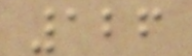126
